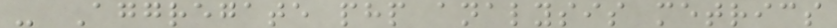- Aggregate php analysis metrics
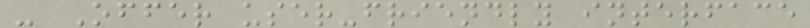- Offer user-friendly interface
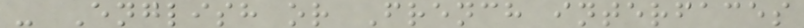- English or French interfaces
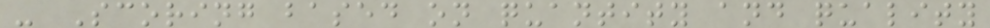- Scoring based on quantity and quality
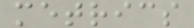metrics
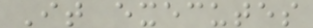It executes
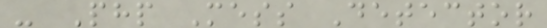- Php Mess Detector
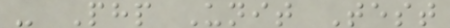- Php Unit Test
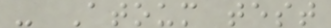- Atoum test
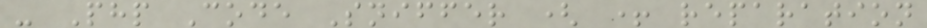- Php Code Sniffer ( + reparation
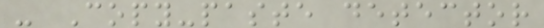- Copy-paste detector
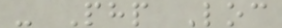- Php Loc
